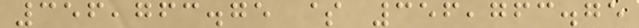356,763.75 $ 356,763.75
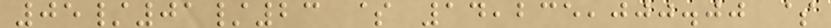05/01/23 $ 14,235,000.00 $
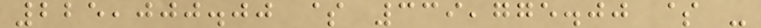225,000.00 $ 339,775.00 $ -
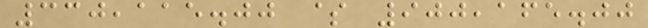330,115.00 $ 900,165.00
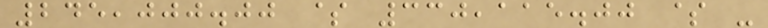245,000.00 $ 330,115.00 $ -
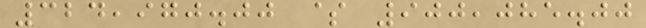324,970.00 $ 900,085.00
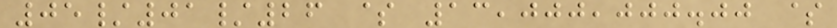05/01/26 $ 13,000,000.00 $
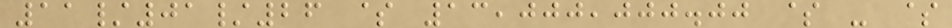11/01/26 $ 13,000,000.00 $ - $
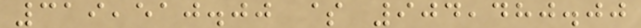319,510.00 $ 904,480.00
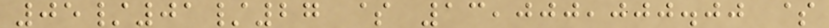05/01/27 $ 13,000,000.00 $
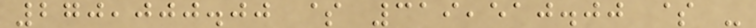270,000.00 $ 319,510.00 $ -
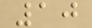10
